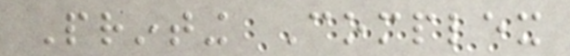Printing Complex
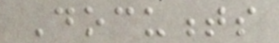Documents
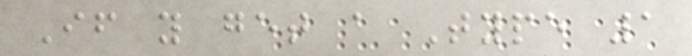If you get a Type 1
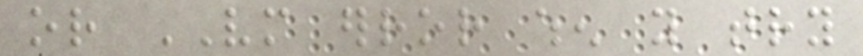or VM error when you try
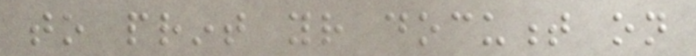to print your document on
